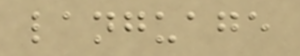language
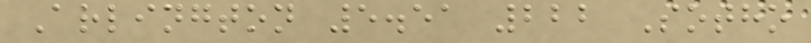Arlington 5.51 222 Sotho
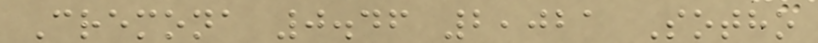Cremona 0.46 2,021 Sotho
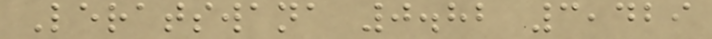Leratswana 0.82 3,429
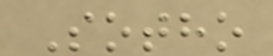Sotho
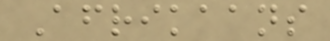Afrikaans
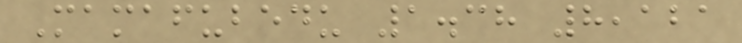Mamafubedu 1.38 8,121
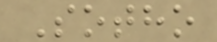Sotho
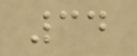34
